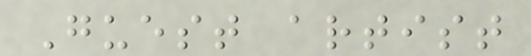Guest artist
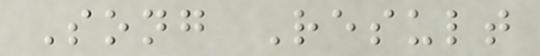Song Result
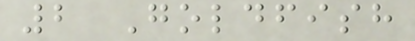2 Goldfish
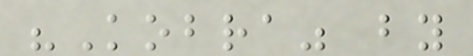"Kobra" by
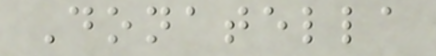Donatella
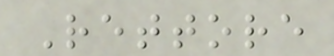Rettore
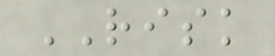RISK
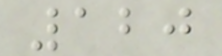120
